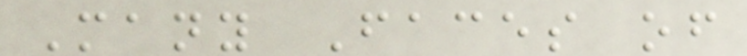Many Faces of
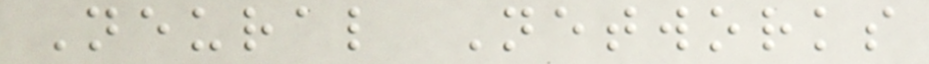Neural Networks
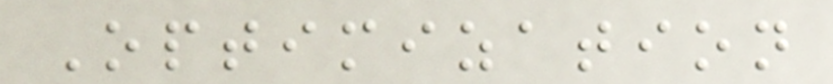Optimization
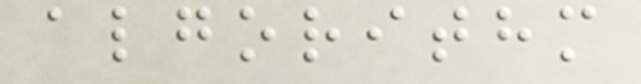algorithm
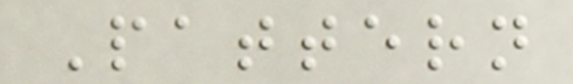Pattern
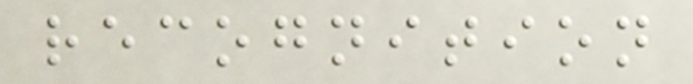recognition
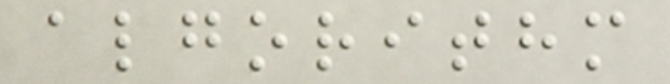algorithm
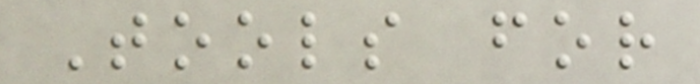Tools for
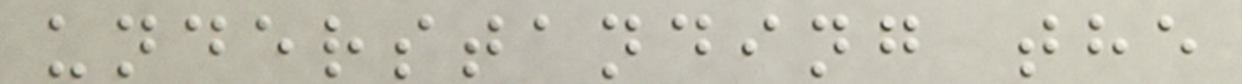understanding the
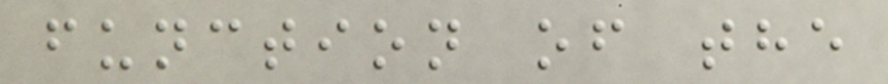function of the
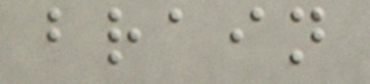brain
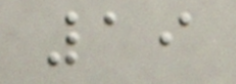19
